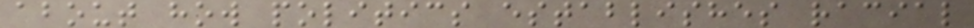about how politics establishes racial
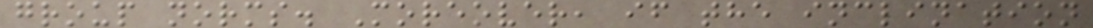group norms. Moreover, if the inclination
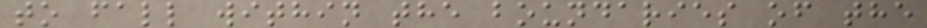to fall within the boundaries of the
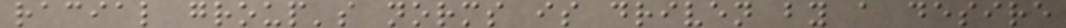racial group's norms is driven by a desire
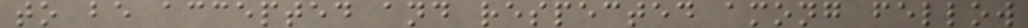to be accepted and respected among fellow
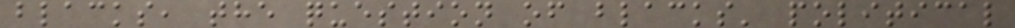blacks, the question of blacks' political
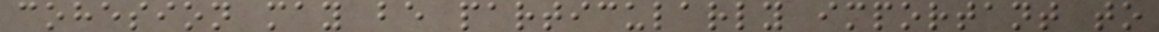cohesion may be particularly important to
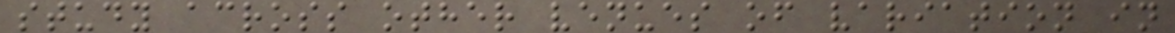study across other venues of variation in
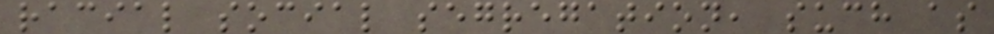racial social segregation, such as
